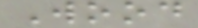Wood
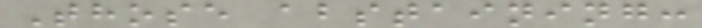Those abstaining:
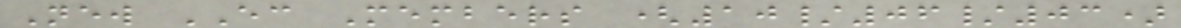New EC Members (10/06/03)
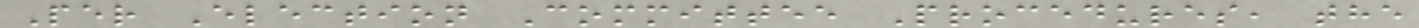Per Election Committee Procedures, the
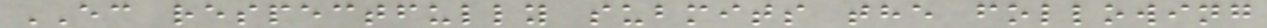EC respectfully submits the following
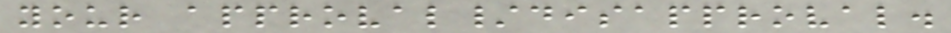your approval/disapproval.
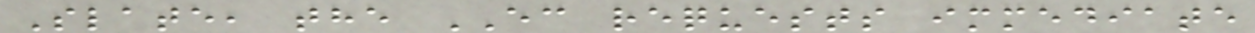Slate, the EC requests immediate
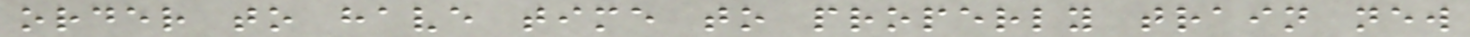order to have time to properly train new
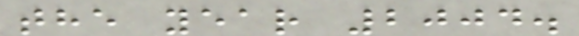the year 2004.
